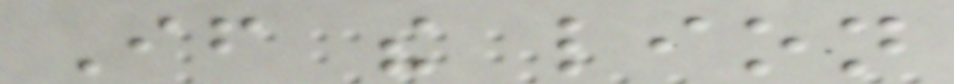If the lion
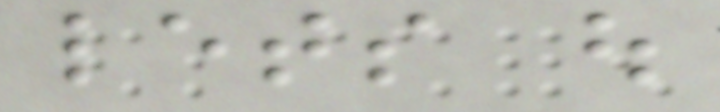lets out
